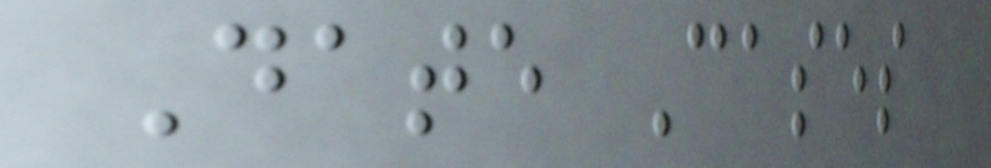Date Cases
